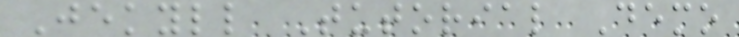Jekyll Tutorial Demo
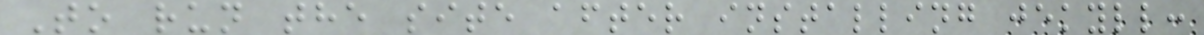To run the site after installing jekyll:
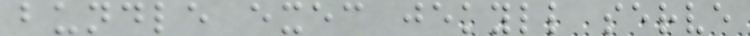bundle exec jekyll serve
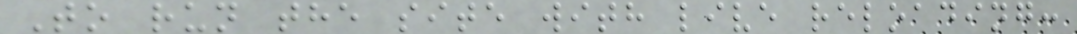To run the site with live reloading:
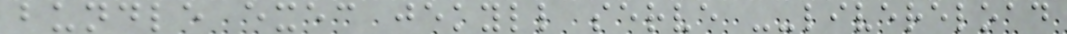bundle exec jekyll serve --livereload
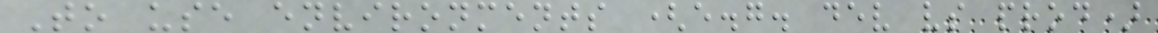To use environments (e.g. dev vs prod)
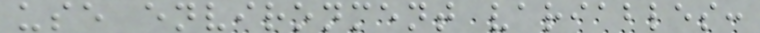use environment variables:
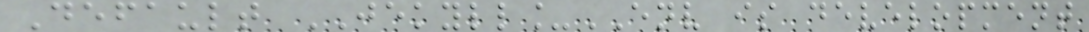Default JEKYLL_ENV is development
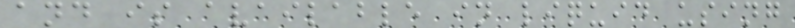and is available in liquid using
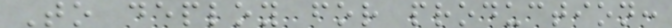To deploy for production:
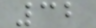32
